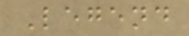Legend
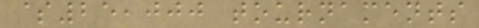$25,000 tournaments
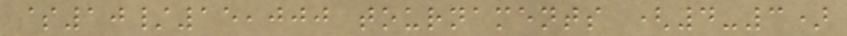$10/15,000 tournaments (4-3)
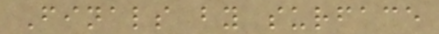Finals by surface
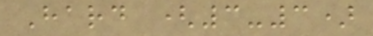Hard (3-3)
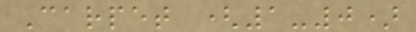Carpet (1-0)
